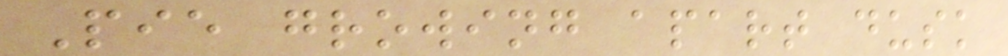Pie growing apart dusk
